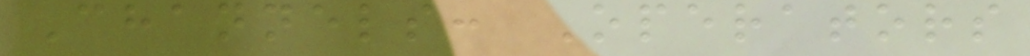Channels: Operators
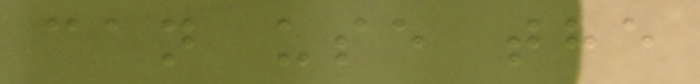can use the
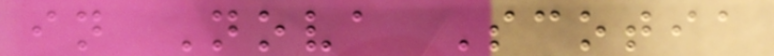in Nova Scotia
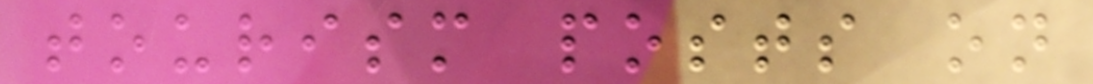tourism posts on
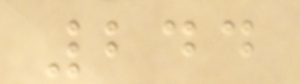244
